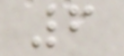6
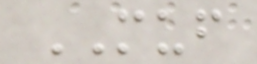MUF
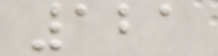121
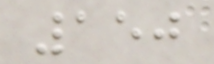150
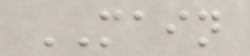MAIN
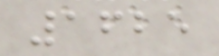1625
